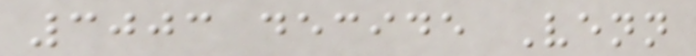3003 decide Venn
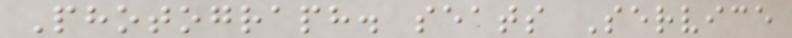Photograph. seats Service
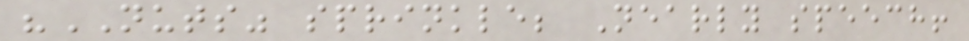"NUTS" sprinkle; Nearly speech!
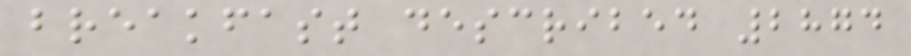breakfast described 2874
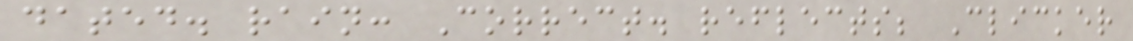dated. rain: Correct. reflects; Clicker
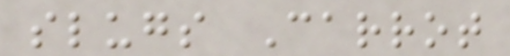slugs Carrot
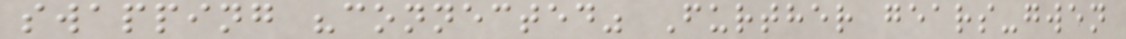swapping "connected" Further gears-gwen
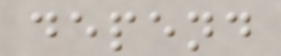depend
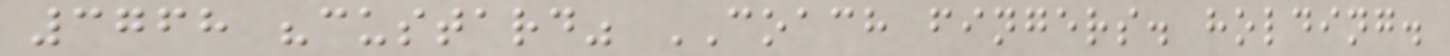3768 "custard" COACH fingers. holding.
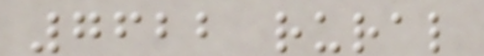7622 rural
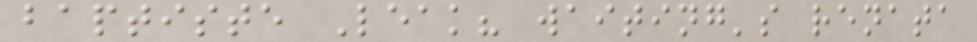baptiste Leak? waiting's renata
